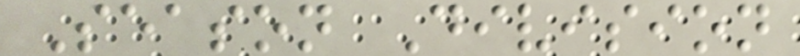Season Division
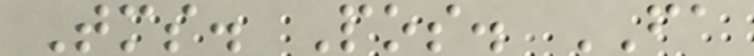Tms. Pos. FA
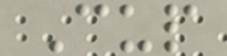Cup
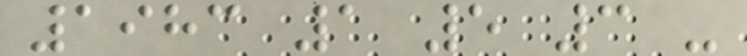1983 1 5 3 -
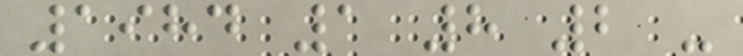1984 1 8 2 -
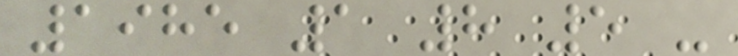1985 1 8 5 -
